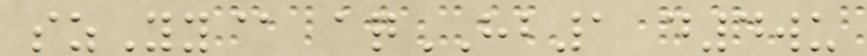szYy@ aqHB1 d4wu
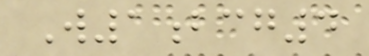W1bcg4
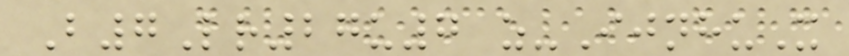B7Lr27u7 z-IjnhuX
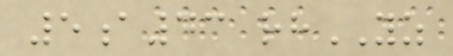5a43 rhYZ
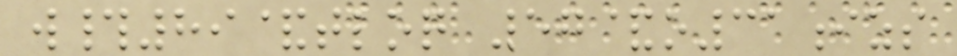w#89&tloq 57&o31izs
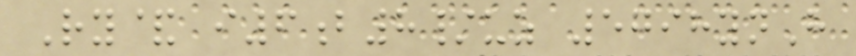Ry& i6b8/uz 5798ynH
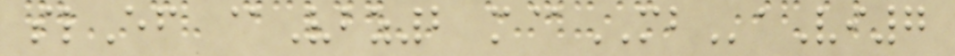slEf @Vbz2 m@MBaVi7
